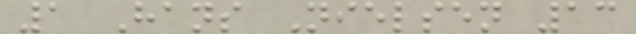1 Hans Nielsen 13
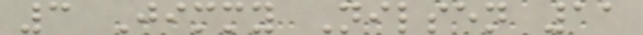3 Jimmy Nilsen 11
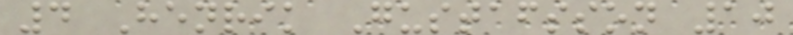4 Henrik Gustafsson 10
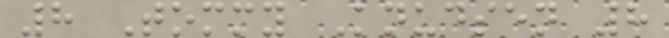8 Tommy Knudsen 8
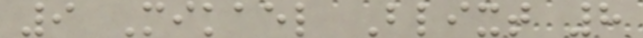9 Mikael Blixt 8
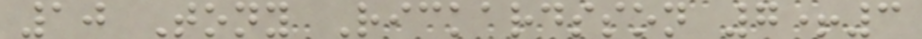10 Tony Rickardsson 7+3
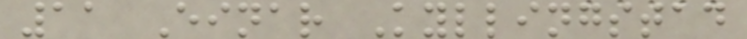11 Einar Kyllingstad
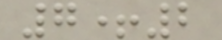7+2
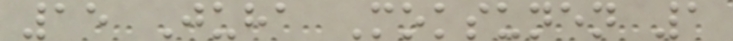15 Juha Moksunen 1
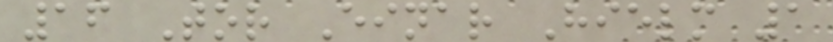16 Tor Einar Hielm 1
